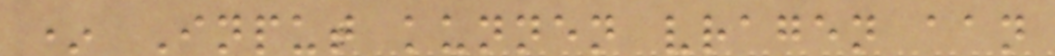* Input kunnen vragen aan
